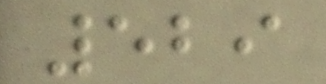529
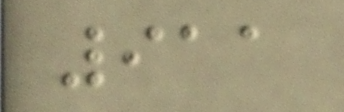911
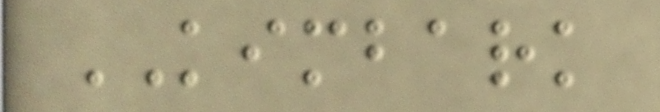KIMBARK
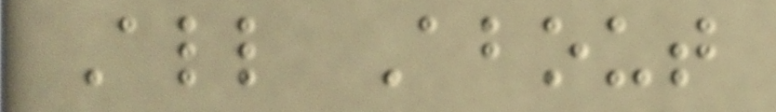All About
